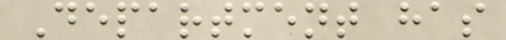Department has
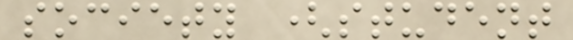society (student
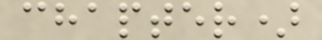chapter)
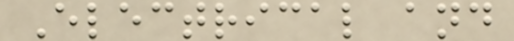Electrical and
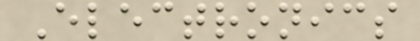Electronics
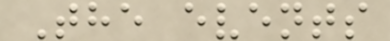The events
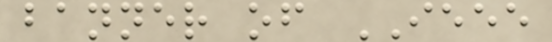banner of IEEE
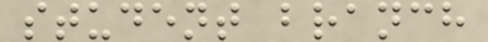student branch
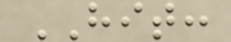HIT:
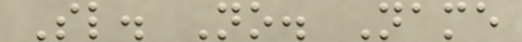Sl. No. Name
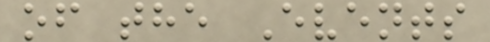of the Events
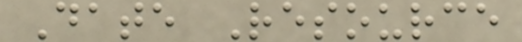Date Resource
